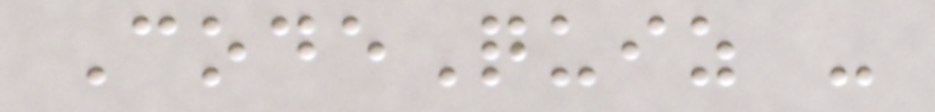CodeQuiz -
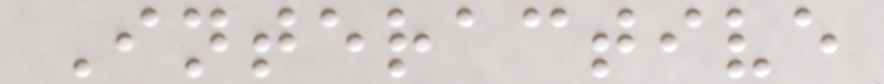Interactive
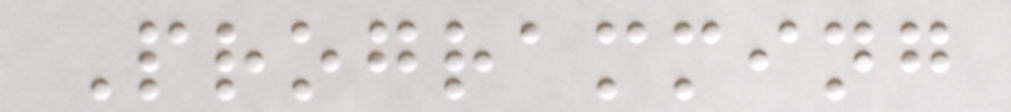Programming
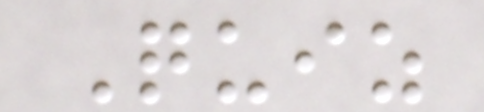Quiz
